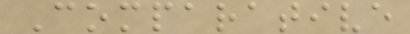Comparative
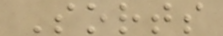Sorts
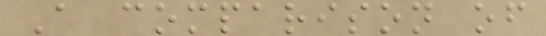A comparison of
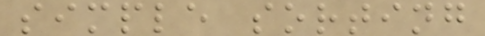simple sorting
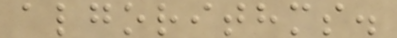algorithms.
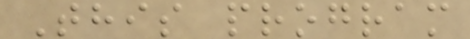This program
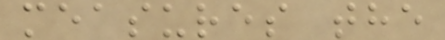measures the
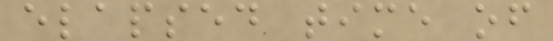elapsed time of
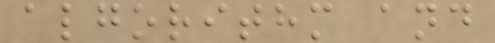algorithm and
